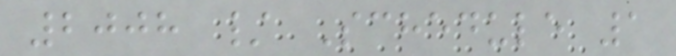2008 / Schedule 1
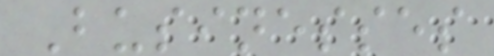Businesses
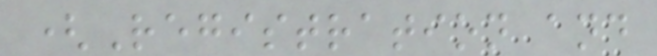(Registration and
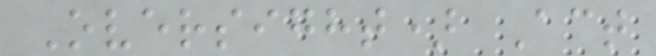Oversight) Act
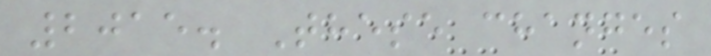2015. These changes
